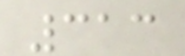313
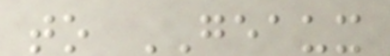to GEAUX
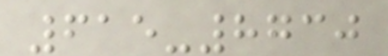615-8730
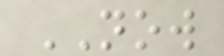NOW
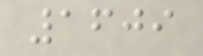1609
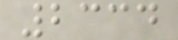2334
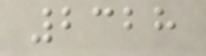2328
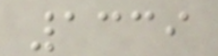1339
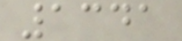1341
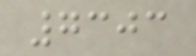7303
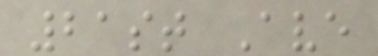21st Ave
